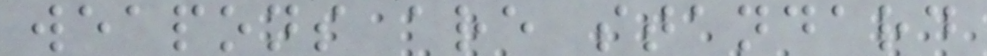weapons are standard
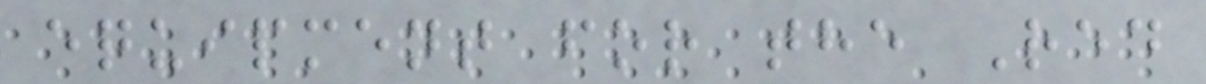equipment for the Red
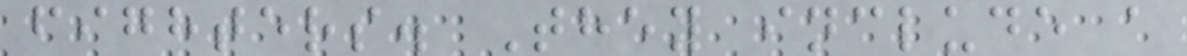fighters. They include a
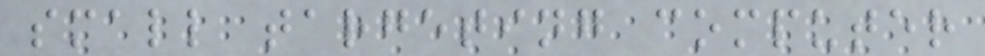small targeting computer
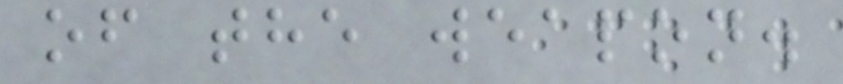of the weapon.
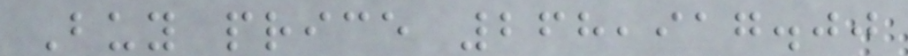Buy price 268,917.00
